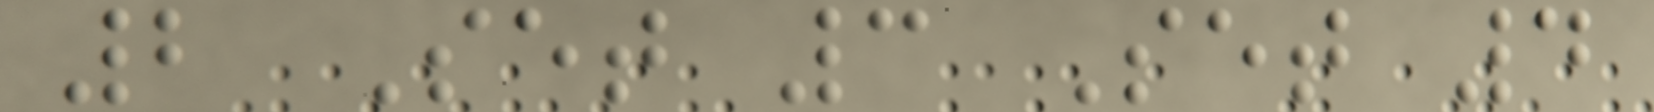2 Set 3 Set 4
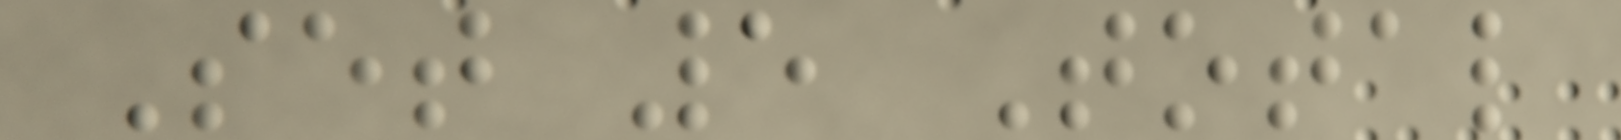Set 5 Total
